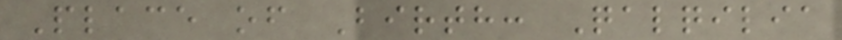Place of Birth: Qalqilia
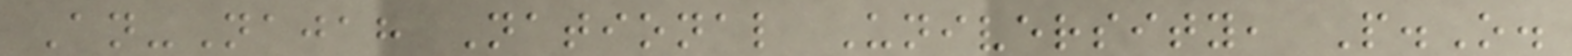An-Najah National University, P.O.
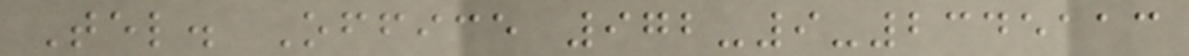Tel. Office 972-9-2345113
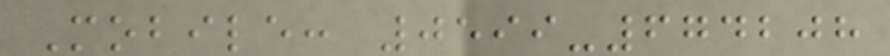Mobile: 0599-674208
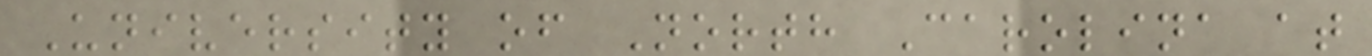University of North Carolina at
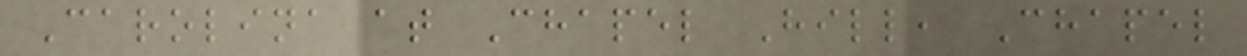Carolina at Chapel Hill, Chapel
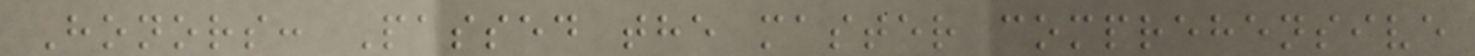Honors: Passed the master comprehensive
